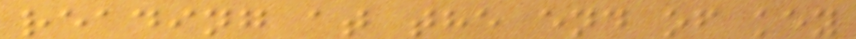reading at the end of key
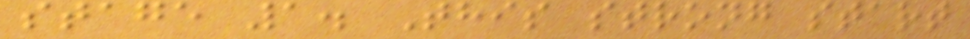stage 1. This strong start
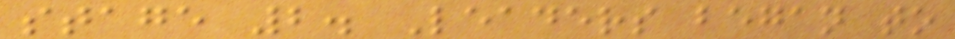stage 2. Leaders began to
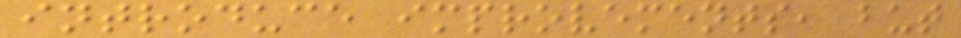introduce improvements, but
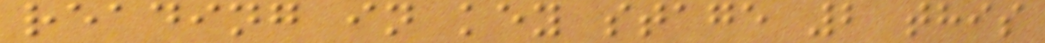reading in key stage 2 this
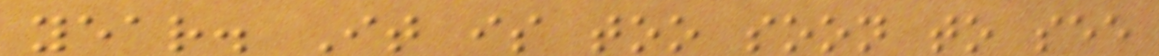year. It is too soon to see
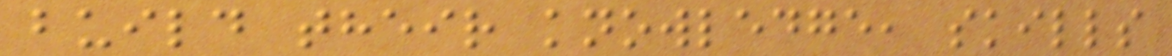build their knowledge, skills
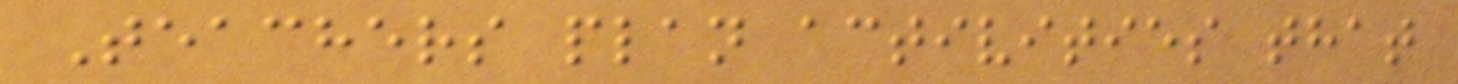Teachers plan activities that
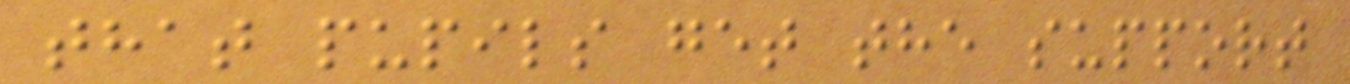that pupils get the support
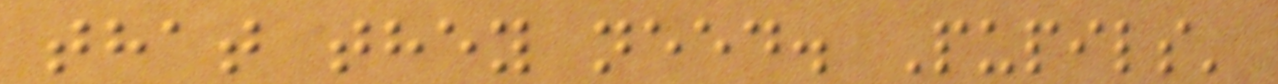that they need. Pupils'
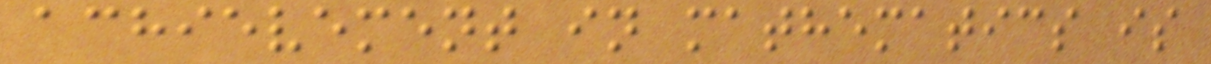achievement in mathematics is
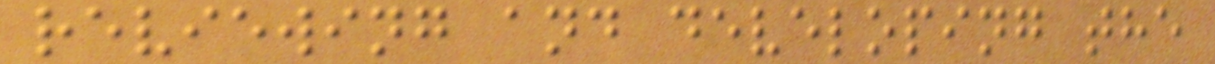reviewing and developing the
